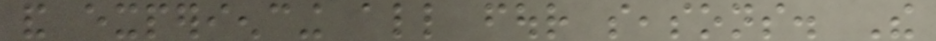and experiencing all four seasons. The
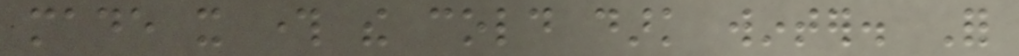made it through the cold dark winter. For
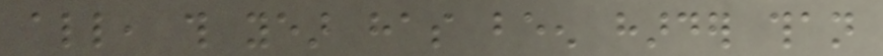all, this year has been harder than
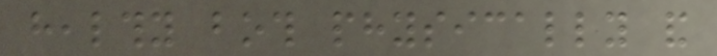healthy both physically and
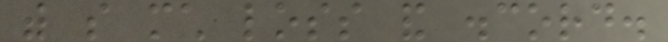with so much loss and discord.
